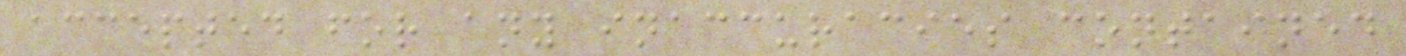accepted for any inaccuracies contained
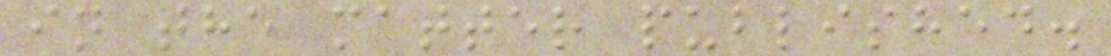in the matter published.
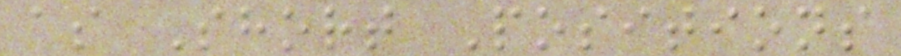as Short Positions
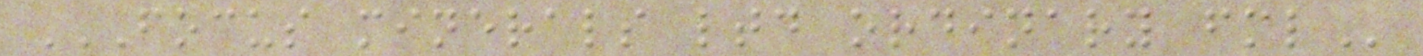FOCUS MINERALS LTD ORDINARY FML
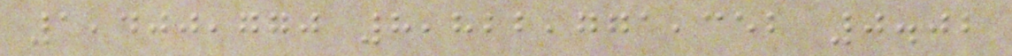1,400,770 8,822,771,352 0.02
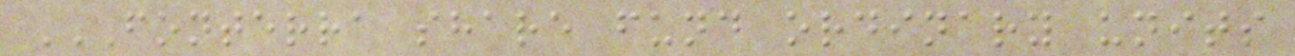FONTERRA SHARE FUND ORDINARY UNITS
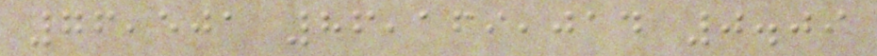76,501 86,169,014 0.09
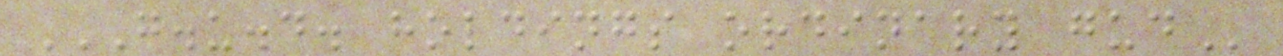G.U.D. HOLDINGS ORDINARY GUD
